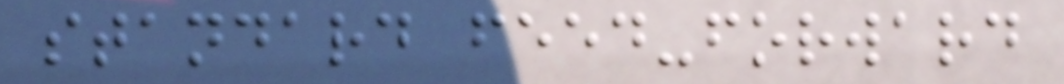standard feed-forward
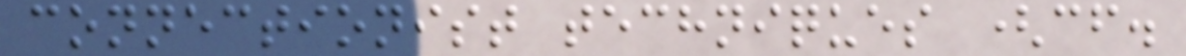connectionist techniques (cf.
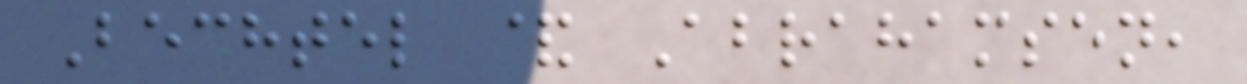Bechtel & Abrahamsen,
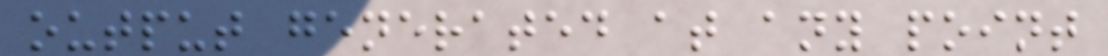output generated at any point
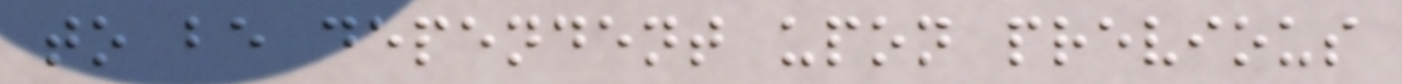to be dependent upon previous
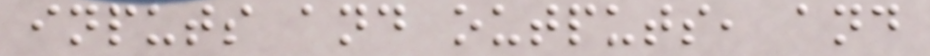inputs and outputs, and
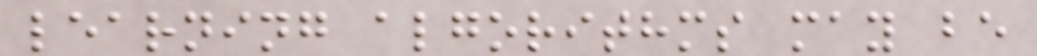learning algorithms may be
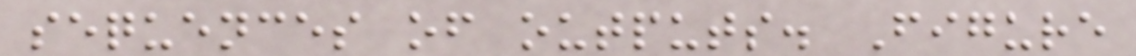sequences of outputs. Figure
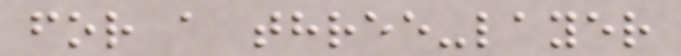for a three-layer
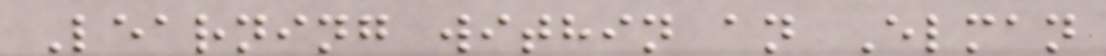Learning within an Elman
